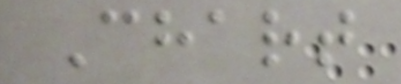Chart
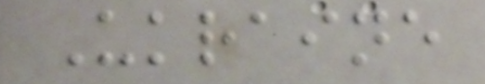Ukraine
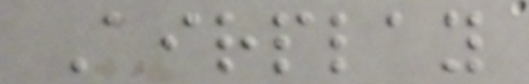Airplay
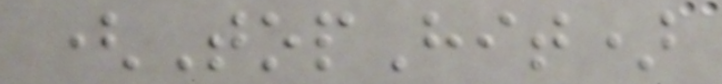(TopHit)
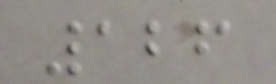126
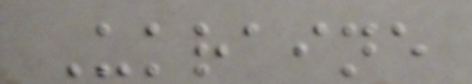Ukraine
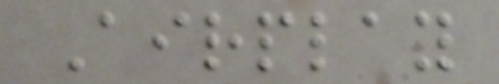Airplay
